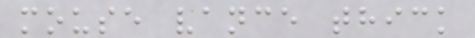mouse vance thick
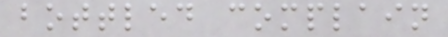bottled complain
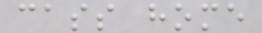cass home
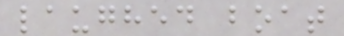laughed boat
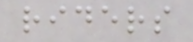riders
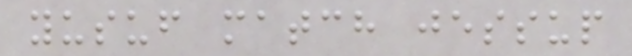yusuf match jessup
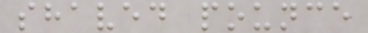shaved pounce
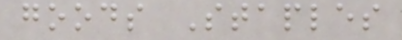goods Staples
